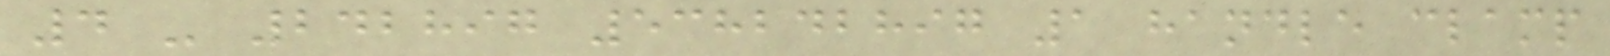4 - 242897 538242897 1 handle clamp
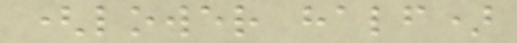(lower half)
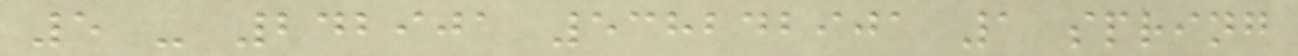5 - 242901 538242901 1 spring
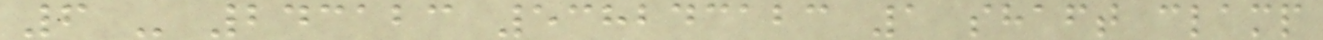6 - 243123 538243123 1 shaft clamp
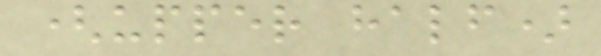(upper half)
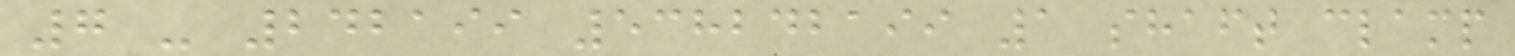7 - 242199 538242199 1 shaft clamp
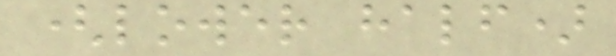(lower half)
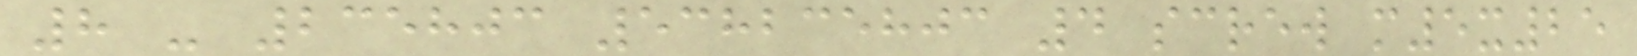8 - 235803 538235803 4 screw m5x25
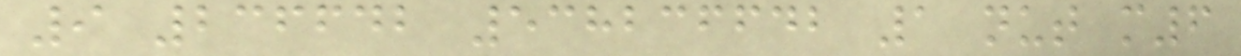9 236642 538236642 1 nut m6
